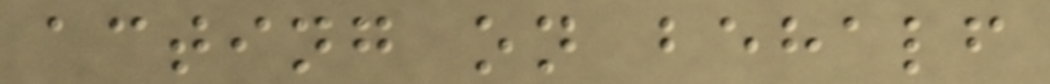acting on behalf
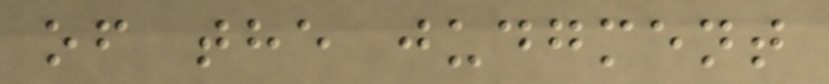of the judgment
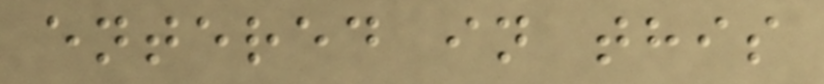entered in this
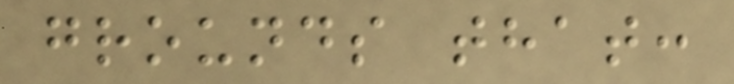grounds that:
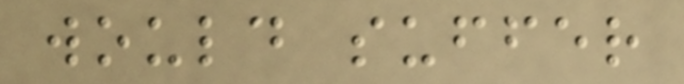would suffer
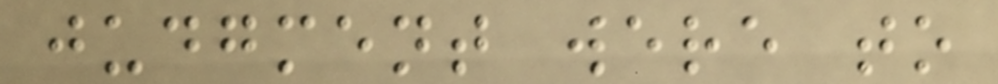judgment were to
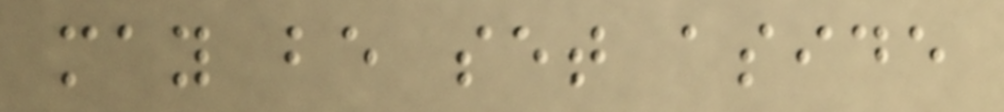may be set aside
